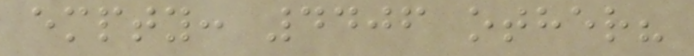empty: 4406 other?
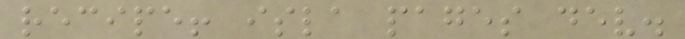recipe! isla pages dev.
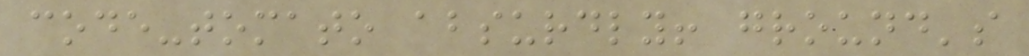code-tomato absurdly! ground's
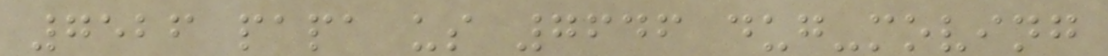7526 papa us 7646 dug-moving
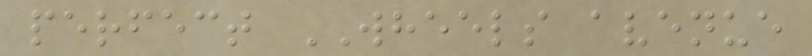perfect WHEELS avenue
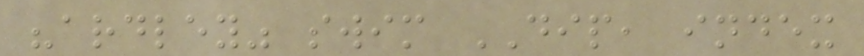"ardley" swim DIP, index
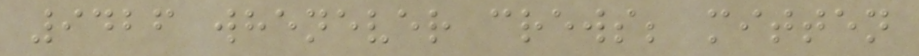9426 whenever crews; mitten
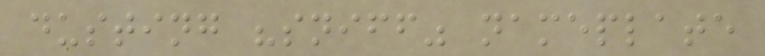dusting "sniff" nameplate
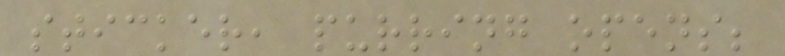sticker, purring opens;
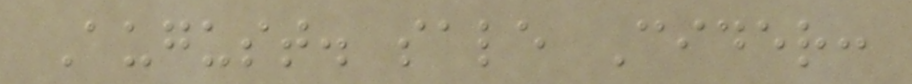August. sale Cider:
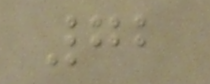72
